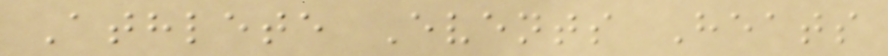Athlete Events Heats
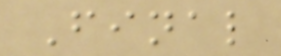Final
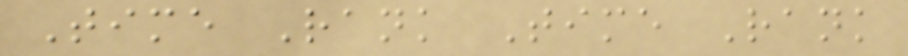Time Rank Time Rank
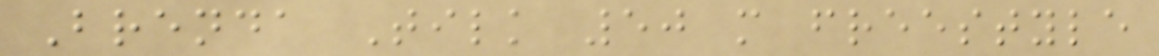Brenda Tilk 50 m freestyle
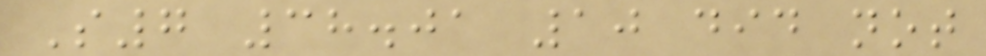S7 38.01 10 did not
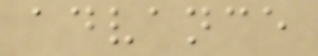advance
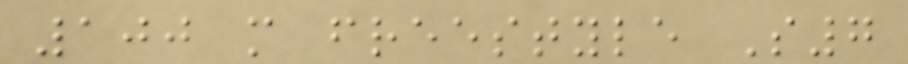100 m freestyle S7
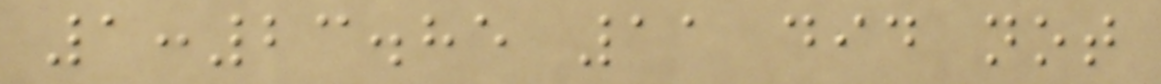1:23.85 11 did not
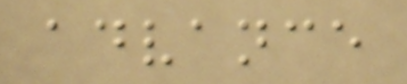advance
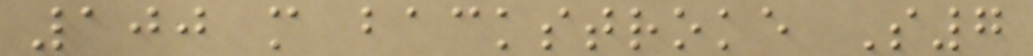100 m backstroke S7
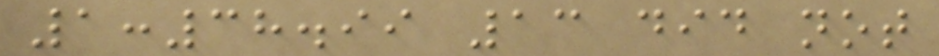1:38.99 13 did not
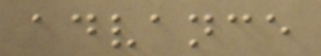advance
